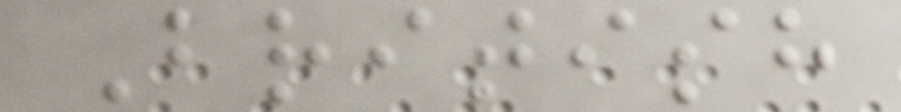British
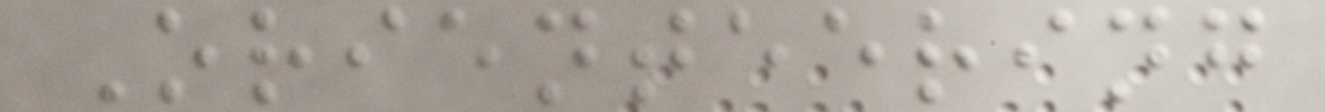Orienteering
